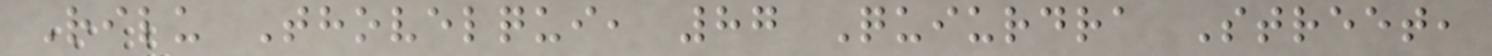Rilu Thovelqui, 87 Quiurdra Street,
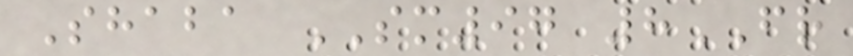Shaba SM97 8FR
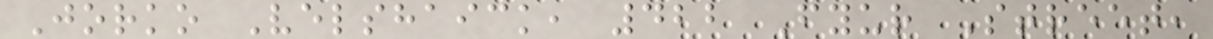Jorko Velshaick, 422 Fyur Street,
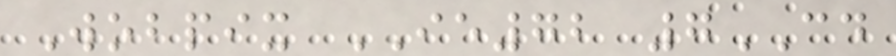Wobpix IE72 7CD
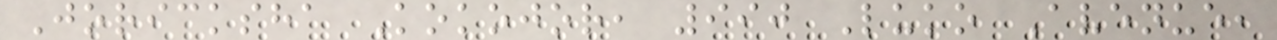Joricksha Kokojor, 990 Luko Avenue,
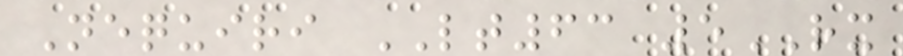Nequiri LT63 5RX
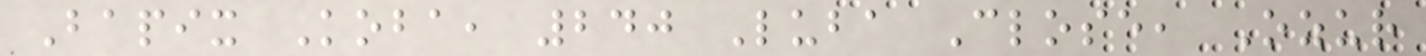Bapix Koba, 240 Luba Close, Ozur
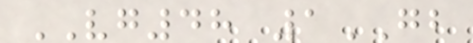VG48 1GB
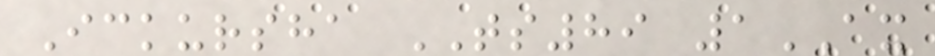Ickursha TS89 1AX
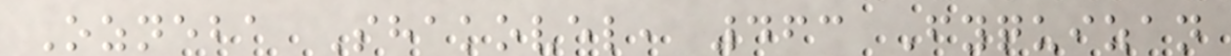Ozneba Shakovel, 463 Fyquizan
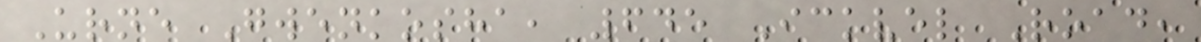Urne Gwenkosha, 645 Ickvel Road,
